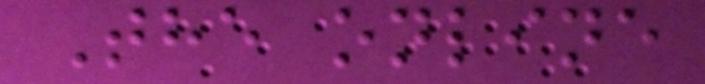The online
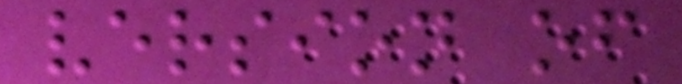version of
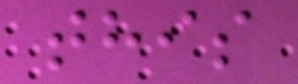this
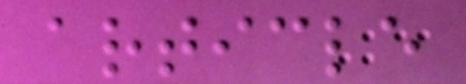article
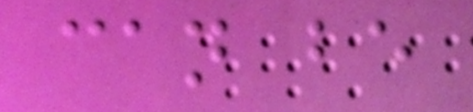can be
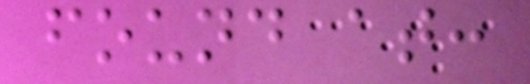found at:
